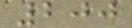200
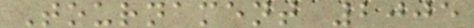Tournament 2005
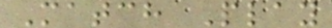Match Play
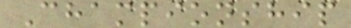Championship
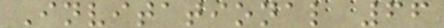Invitational 66
